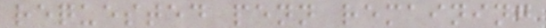requested penn remaining
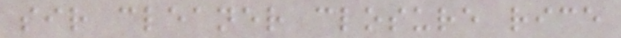sir cleaner closure rice
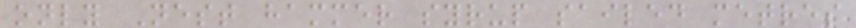only Nest hammer syrup sailed metres
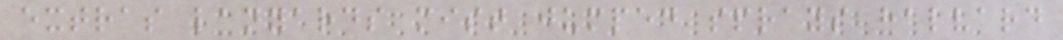extras lanyards mist jumped sprays halvard
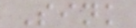Sink
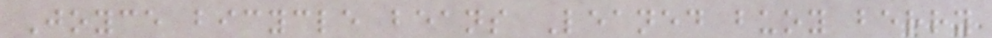Joyce bicycle beans Leaned buoy berry
